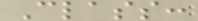Class:
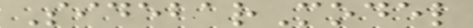SidebarModel
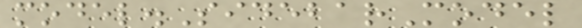model.SidebarModel
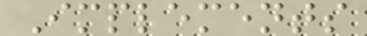Implements
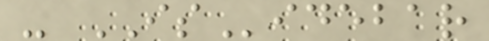- ISidebar
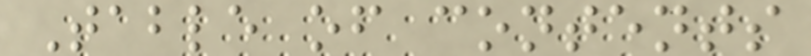Table of contents
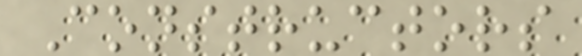Constructors
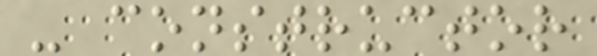- constructor
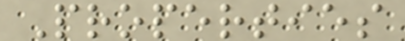Properties
